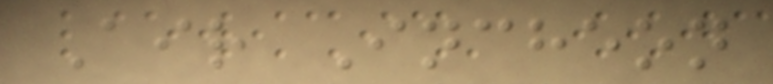Air Incheon
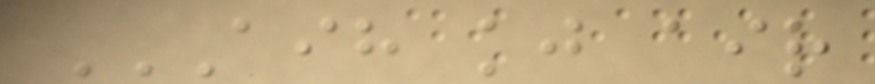AIH KJ AIR
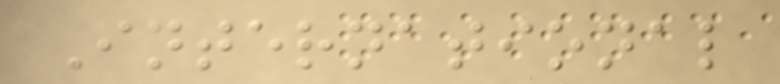International
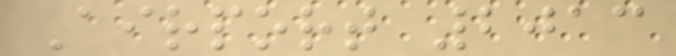Airport 2013
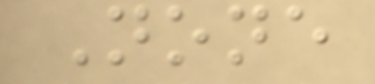None
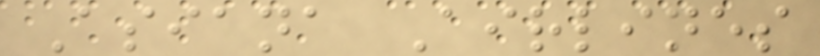Asiana Airlines
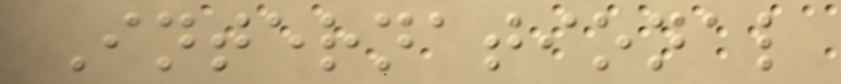International
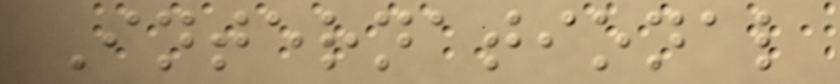International
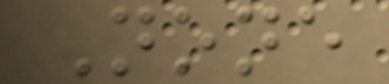None
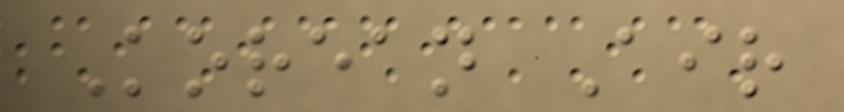Korean Air
